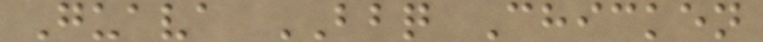Guava BBQ Chicken
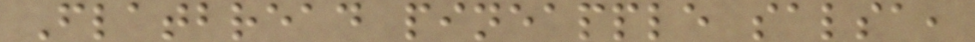Flatbread pineapple salsa,
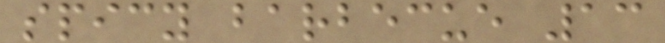spicy barbecue 13
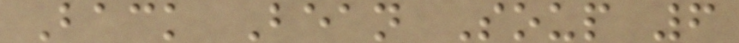Back Bean Soup 6
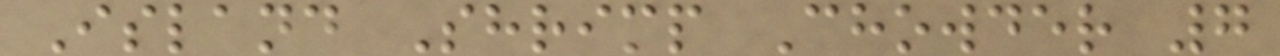Island Shrimp Chowder 7
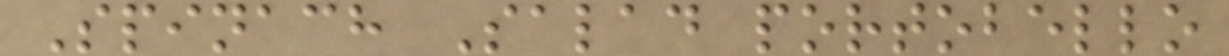Spinach Salad portobello
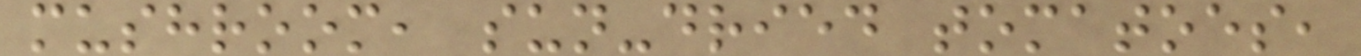mushroom, sun-dried tomatoes,
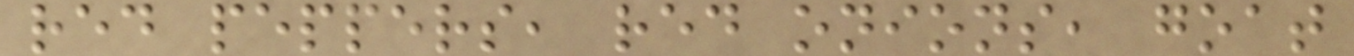red peppers, red onions, goat
